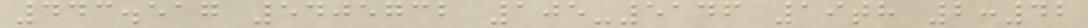443.517 5405732 105-5146 19th 2:42
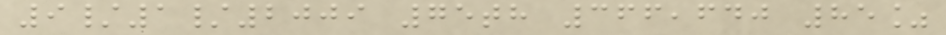9/1/2009 75th 366,640 85%
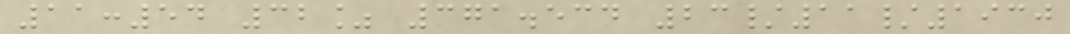11:54 32% 371.534 23/11/1930
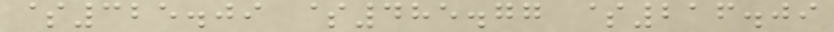$325.09 $485.77 $216.09
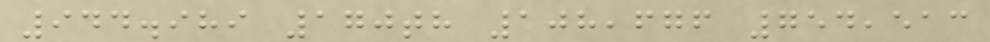944.989 170th 108,676 754,513
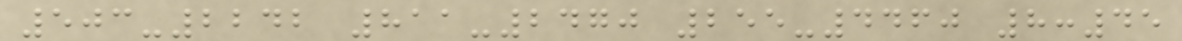503-2242 811-2470 255-4460 8:45
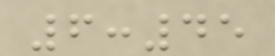6:45
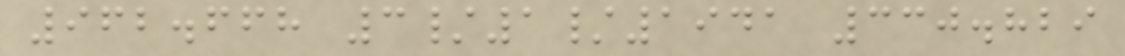962.668 3/1/1941 330.829
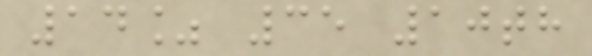14% 35 10th
